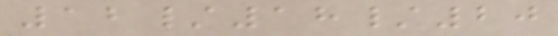12/18/20
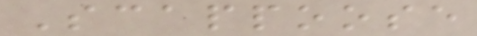Scappoose
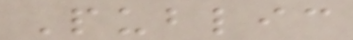Public
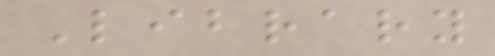Library
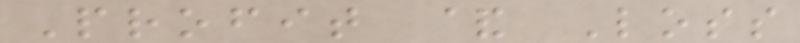Profit & Loss
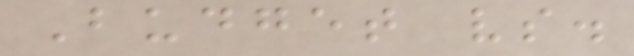Budget vs.
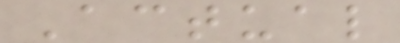Actual
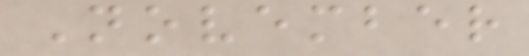November
